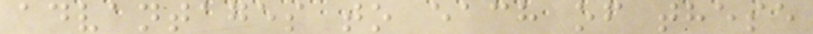advantages to each of these
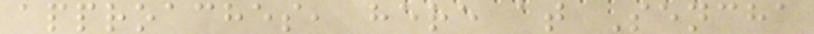approaches, here at Sencha
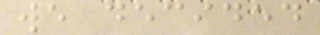we decided
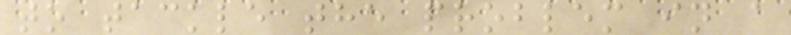to tackle the problem in a
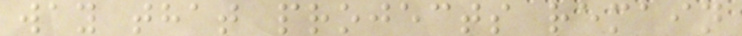way that projects remain
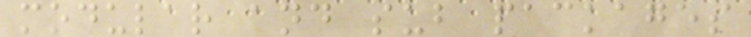modular and sub packages
